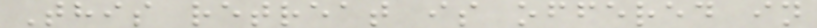This retreat is offered in
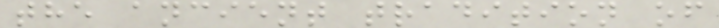the ancient tradition of
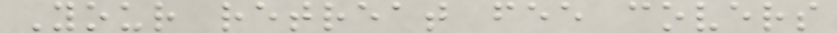Your retreat fee covers
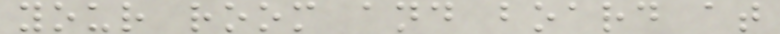your room and board at
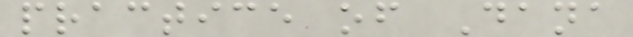practice of Dana
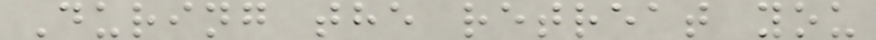During the retreat you
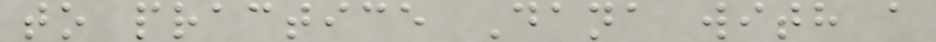to practice Dana with a
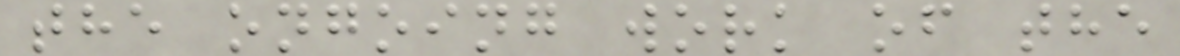the ongoing work of the
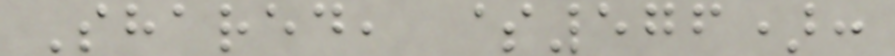Shared, $576):
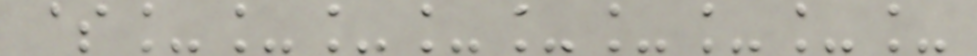$_________
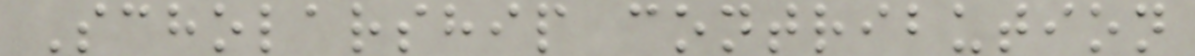Scholarship contribution
